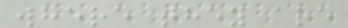where they are
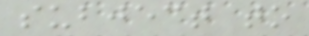subject to
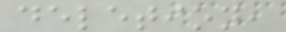deletion,
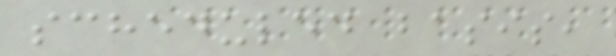scheduled basis,
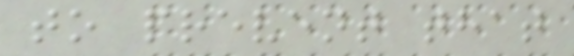to prevent that
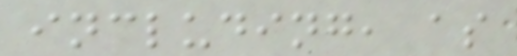including, as
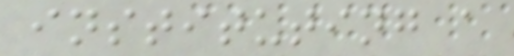instituting a
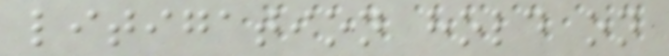litigation hold on
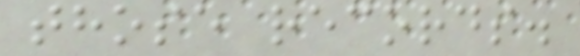those records.
